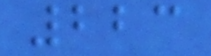223
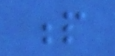p
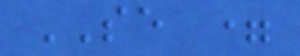SE =
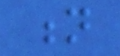n
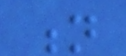n
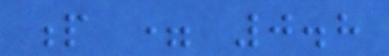p = 0.8
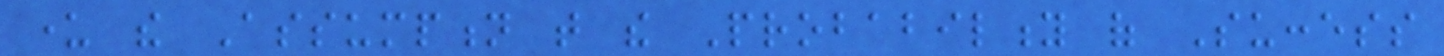under the Assumption that the Probability of Success
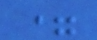=
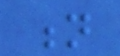n
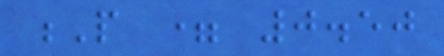P = 0.50
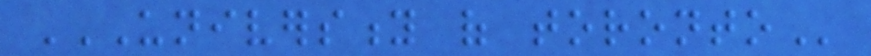UNIVERSITY OF TORONTO
